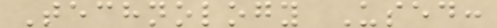Technology Used:
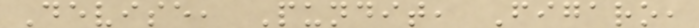Devise, Pundit, Figaro,
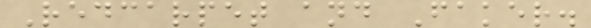Redcarpet and Faker.
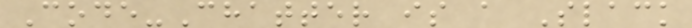Code-Chatter is a Slack
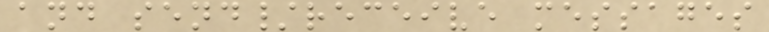and send/receive messages
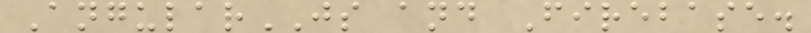AngularJS and Firebase.
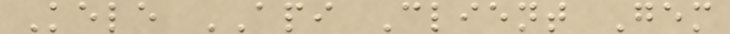Kele API Client Gem
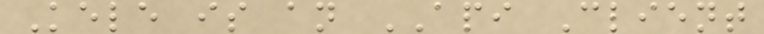Kele is an API Client
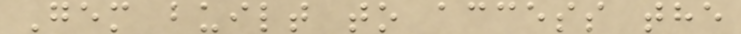Gem built to access the
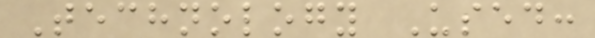Technology Used:
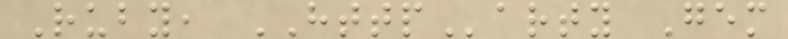Ruby, HTTParty Gem
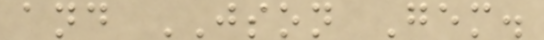and JSON Gem.
